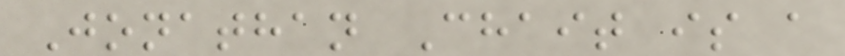Jonathan Chait is a
